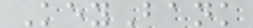KeyBank
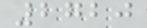2720
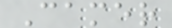Camer
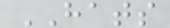HATS
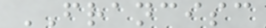FRANCISC
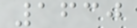1630
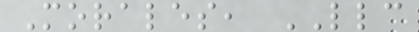Morales, LLC
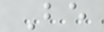Be
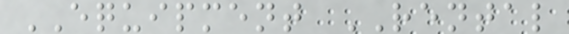EQUIPMENT RENTAL
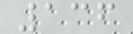136
